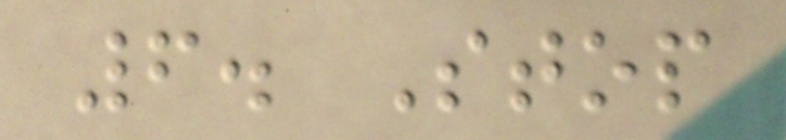6. Stop
